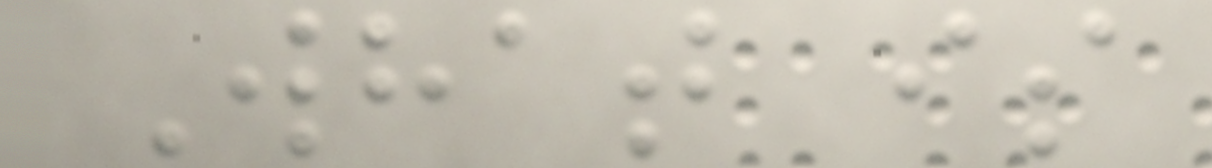What is
